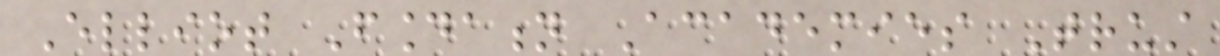Elliot Foundation Academies Trust
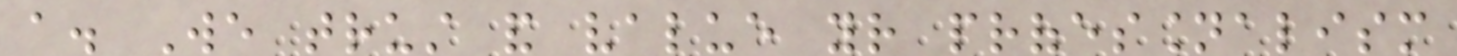a. We trust and value your professionalism
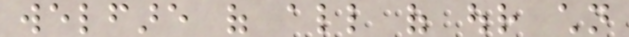welfare of all of our children
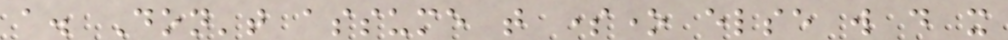a. Don't assume that someone else will do it
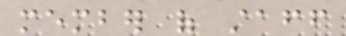member of staff
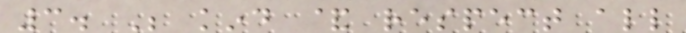3. Be kind & respect all
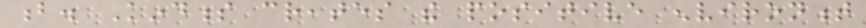b. Kindness creates the positive environment
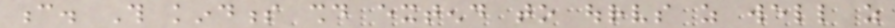c. This kindness should extend to ourselves as well as
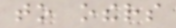to others
